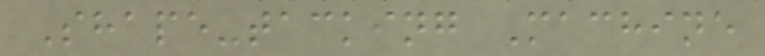Shape-tacking Machine
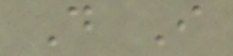D I
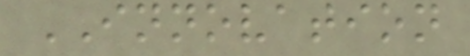INNOVATION
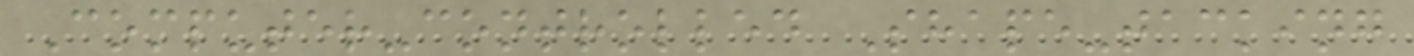Computer-controlled Shape-tacking
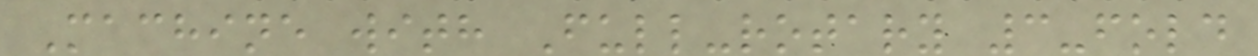Machine with Full-rotary 3-fold
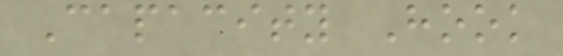Capacity Hook
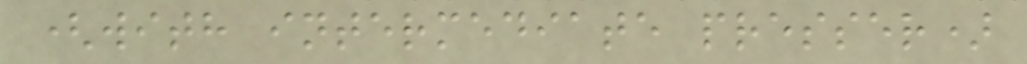(with intermediate presser)
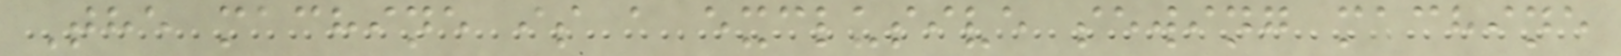The machine is a exclusive sewing machine
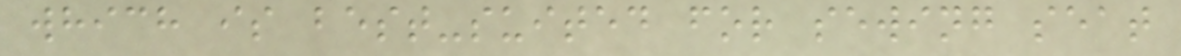which is best-suited for sewing seat
